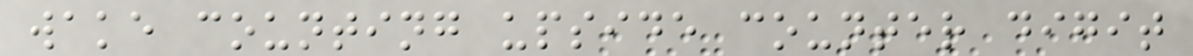wake counting upside counter digit
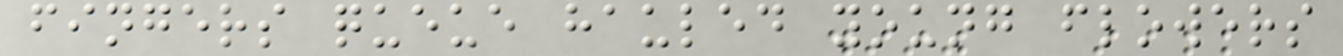fingers queue hauled young flowers
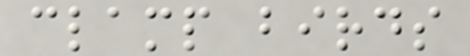clamp birds
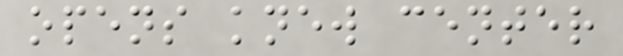opens knew center
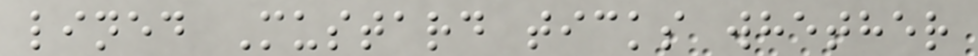lined Mustard ticks whether
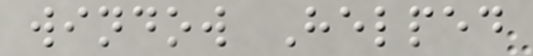window Helped
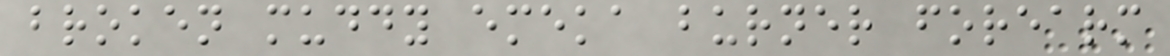broken muddy emeka burner forearm
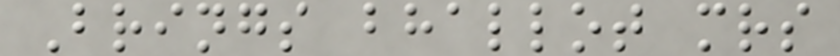Brings bhallot mrs
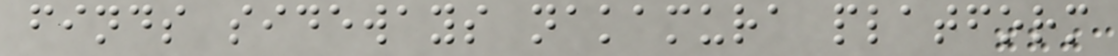finds sideways nakamura platform
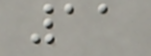11
